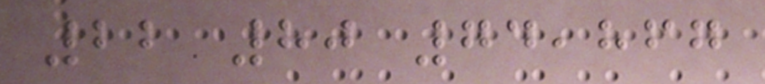22 80 74,867
